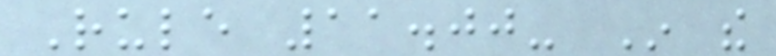Rule 11.00- In the
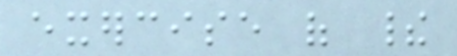exercise of their
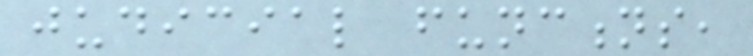judicial functions,
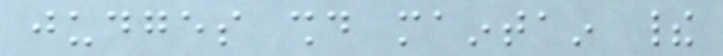judges should maintain their
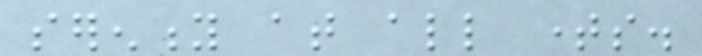serenity at all times.
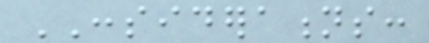CONSIDERATIONS:
